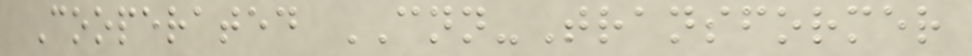Cooperated CNN-Transformer
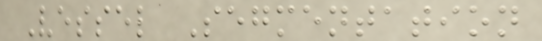Vessel Segmentation
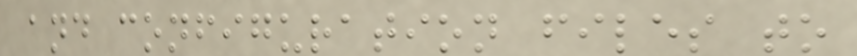and configuration files to
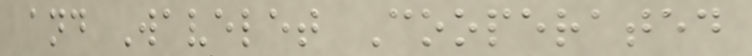and Wavelet Cooperated
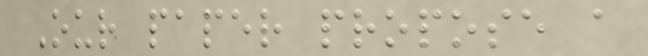Our paper propose a
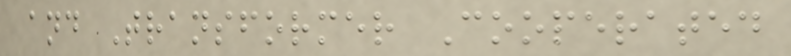and Transformer Cooperated
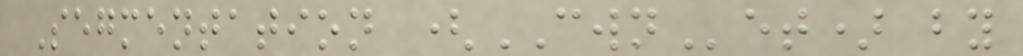Segmentation (CWNet) by
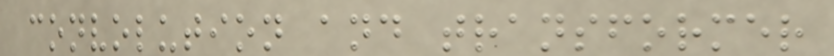convolution and transformer
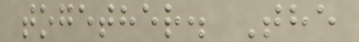together. The
